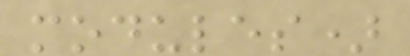modules)
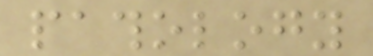pathology
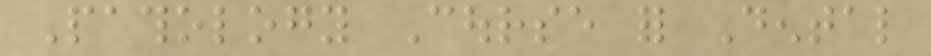Pathology Course for Dental
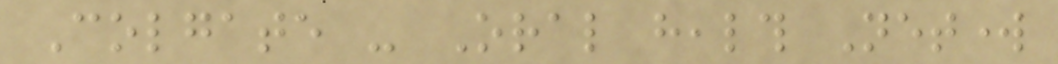Colgate - Oral health Network
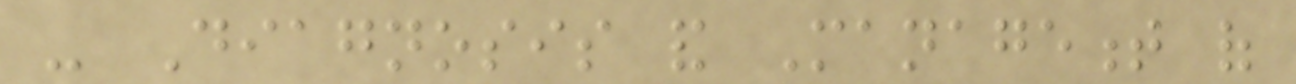- Diagnosis and Management of
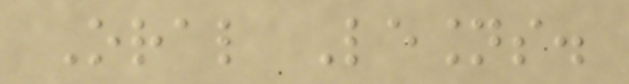Oral Lesions.
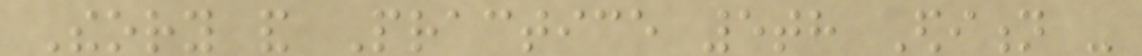Theory and Practice 5th Edition -
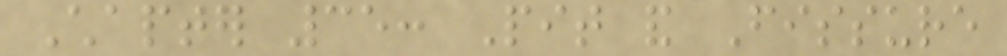Chapter 35: Pit and Fissure
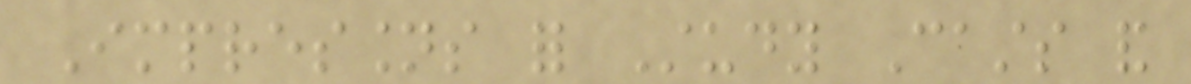Impressions for Study Casts and
